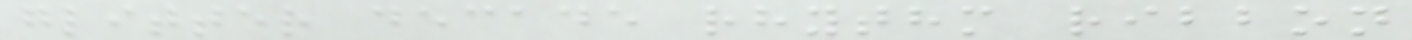glitter decade rhythm ribbon
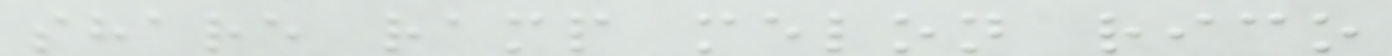share ramp melon rico
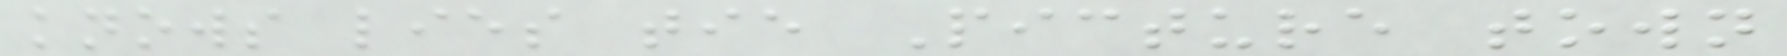knows lies tie Picture town
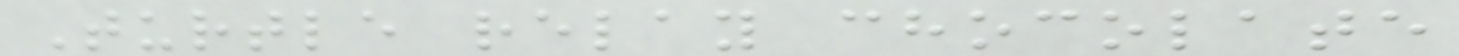Turtle relay chocolate
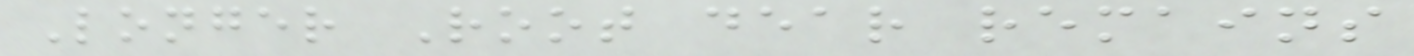Longer Root dear remains
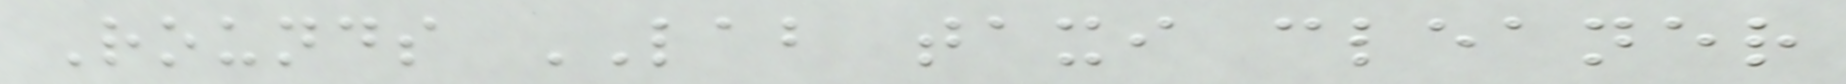Rounds LAB taxi cleaner
